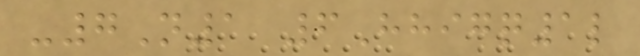-7N1 6Hhigq1l
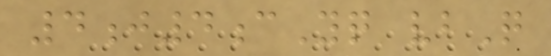4j4cYq vbQ
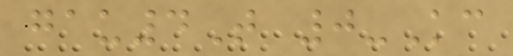gau4T 0-Kc
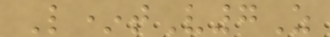L*tV7Z
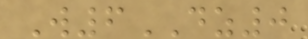W6DZ0
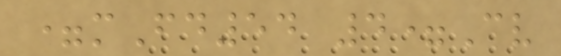=mFd54 4=Cv
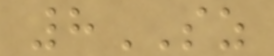8SZ
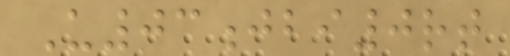U03jbi0rt
